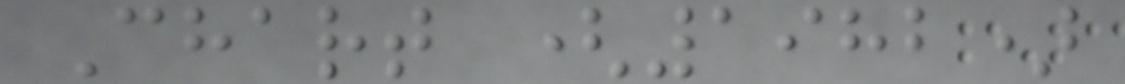Chart (1982)
